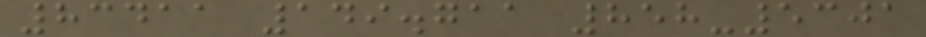83411 149.711 858-5301
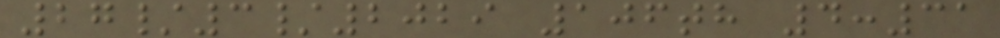27/3/2029 106th 4:31
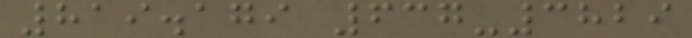819.179 637-3829
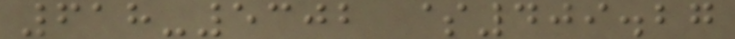618-5302 $409.27
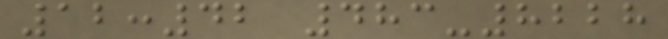12:42 483-8228
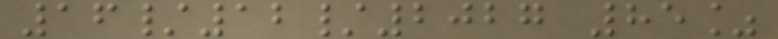16/12/2027 85%
